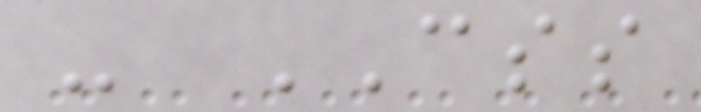- CSS
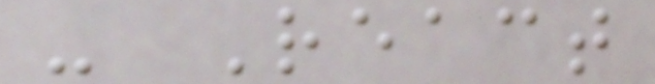- React
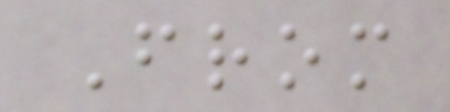From
